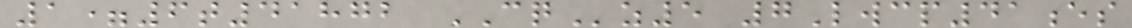1=6t41872 CQz5 7Lwcp41es
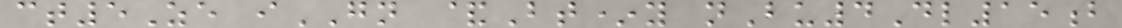ct5Ze iGN &Bt*y nBu4Dl15b
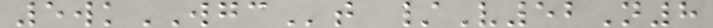5wkWGCt /V52N8
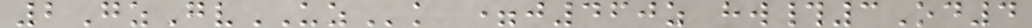2GzGvUZk =j460z hw#3Od4
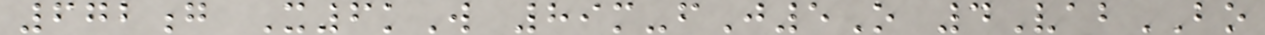672g X6kW 89m-fJ5O 4VabBO
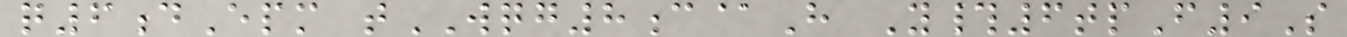q6dEpm tWQG8c@H Y#6tpF9S
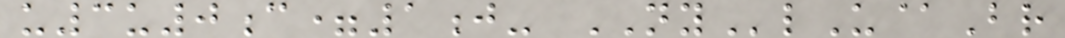u3u0c=1j- NYlU@Br
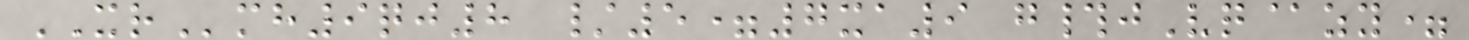XRmh9qj8 /5=7xa9 g#jVq@zy=
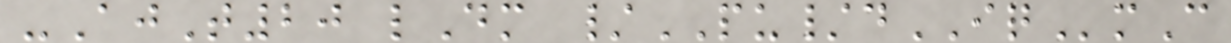-AjT20 lDm /PU/dIQmC
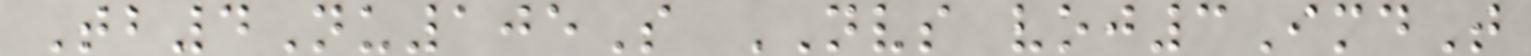Tb4Nu105S NVS voj3ImdT
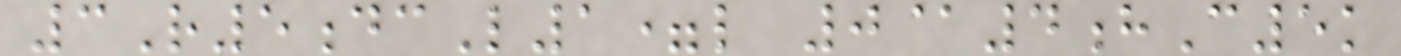3R5dcL1=l 0@4hC5k
